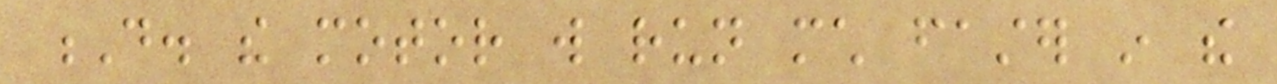D. the motor will run much faster in the
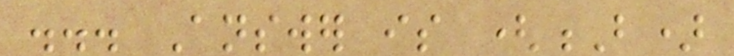... Answer is (B)
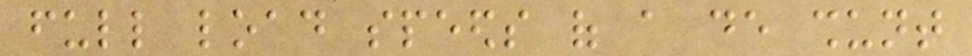full load speeds of a de shunt
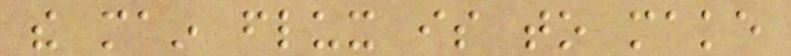the main flux is to make
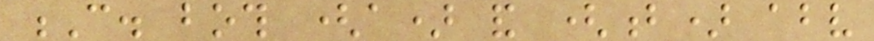C. both (a) and (b) above
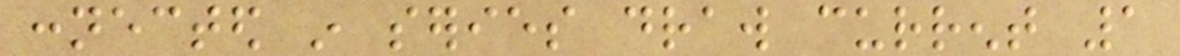connected in series draw current 1
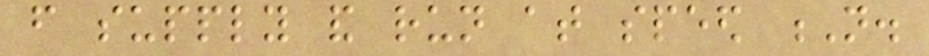from supply and run at speed N.
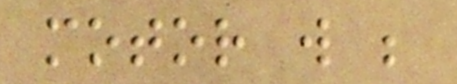motor will be
